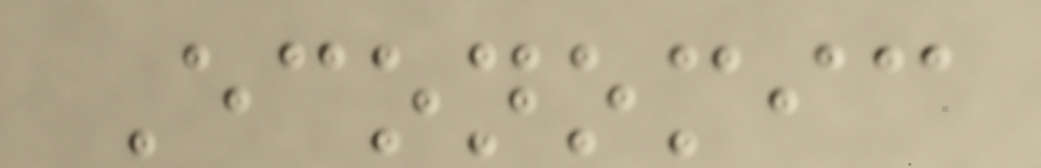Economic
